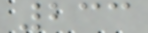233
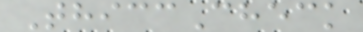ThiccCheck
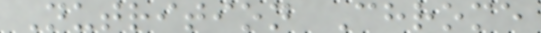Nutrition Chrome
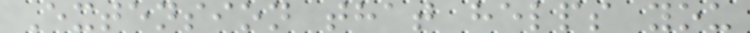Extension that helps you
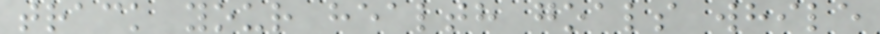track your health goals while
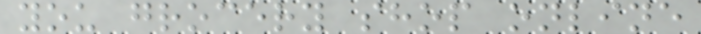you grocery shop online
